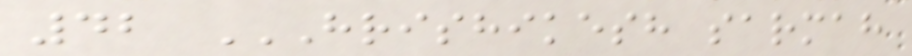42 HRISHIKESH SARMAH
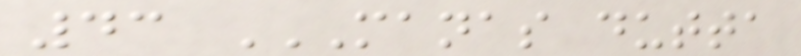43 MANAS DUTTA
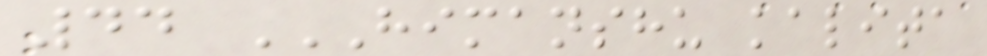44 HIMANSHU KALITA
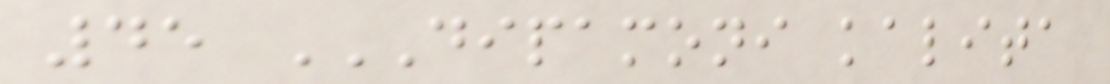45 DIPAMONI KALITA
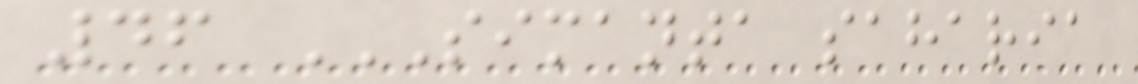46 SIMANTA SAHARIA
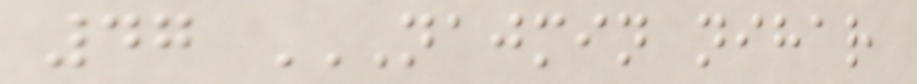47 NAJMIN NIHAR
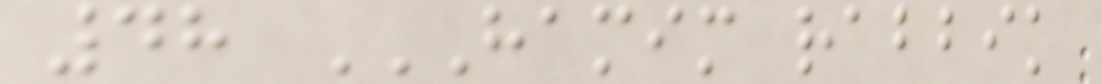48 HAMIM RABBIK
